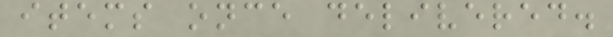items once delivered.
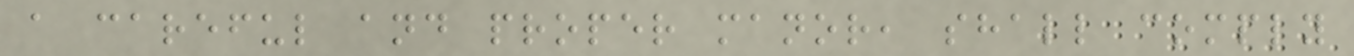a careful and proper manor, shall comply
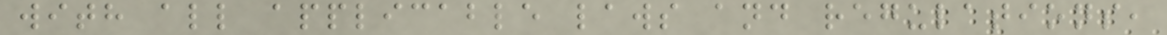with all applicable laws and regulations,
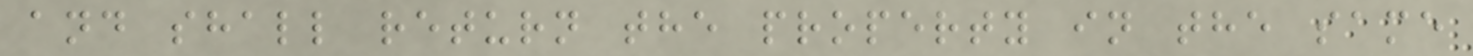and shall return the property in the same
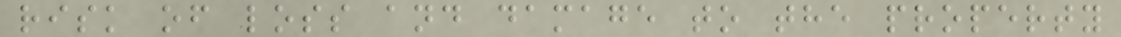risk of loss and damage to the property
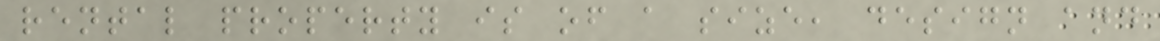rental property is of a size, design and
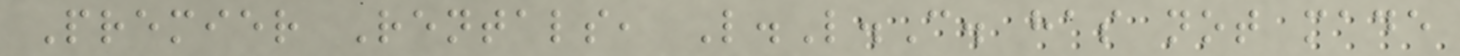Premier Rentals, L.L.C. has not made
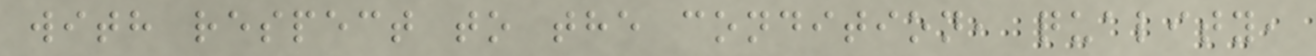with respect to the condition, quality,
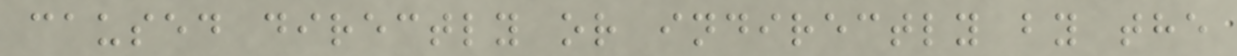caused directly or indirectly by the
